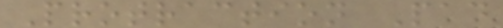Protraction Pad
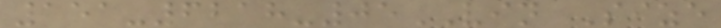151-6218-05VIN Size
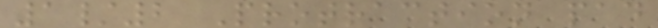1/2 Protraction pad
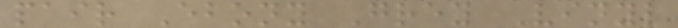pair Ebony Grey Vinyl
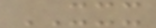XXX
